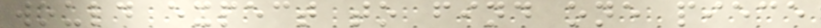would expect to find one piece
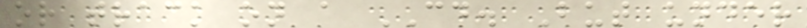or track on a CD. But under
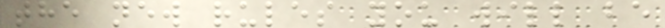the new rules you will be
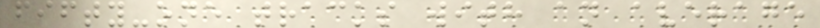fifty-one tracks with an average
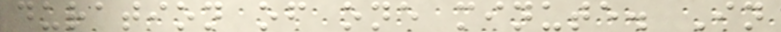duration of one minute. In
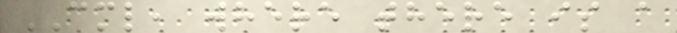CML, where there is a
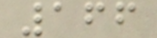166
